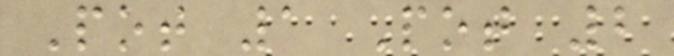Pot 1 Pot 2
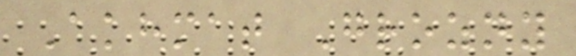Akhmat Grozny
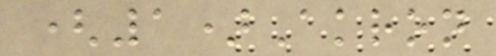(1)Akron
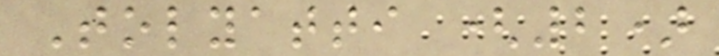Tolyatti (2)
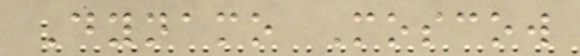Dynamo Moscow
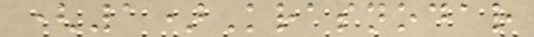(1)Krasnodar
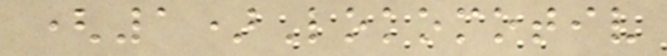(1)Lokomotiv
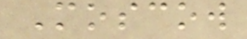Moscow
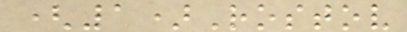(1)Rostov
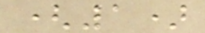(1)
